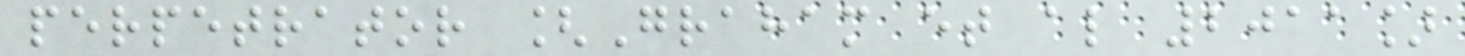perpetrator [Graham et al 2011]
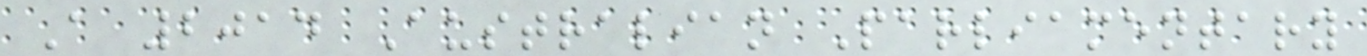A 2014 Australian Parliamentary
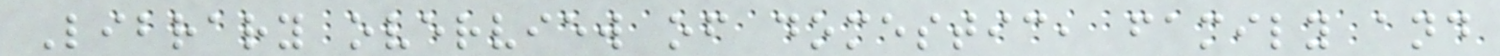Library overview of domestic, family and
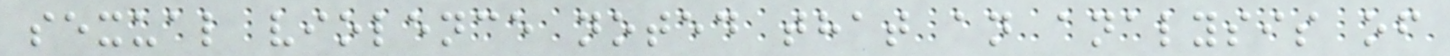sexual violence noted that an analysis of
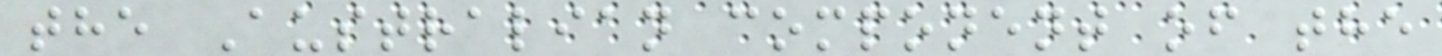the Australian component of the
